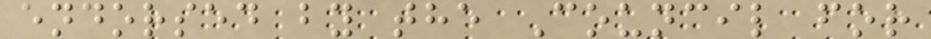endorsed by the Council for
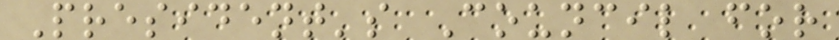President's Council for
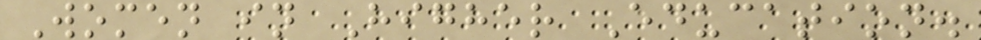Women in Higher Education.
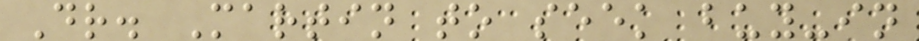Dr. Martin to seek buy-in
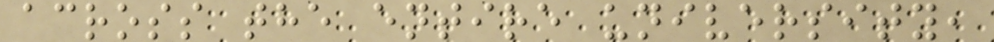across the entire university,
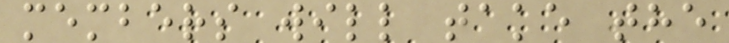members will take the
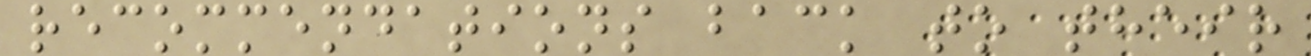recommendations back to their
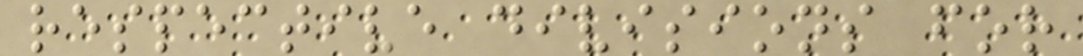respective divisions for
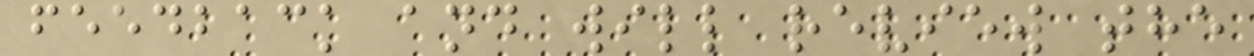feedback and will review the
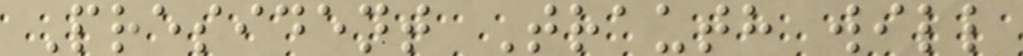President Trauth will
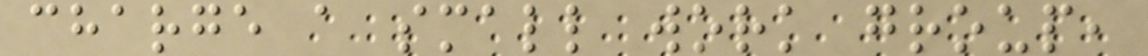charge a small work group,
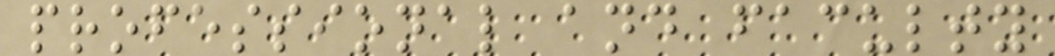professional and faculty
